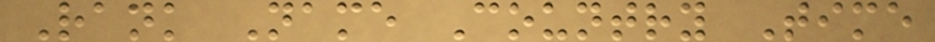Rank Name Country Time
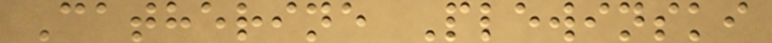Catherine Plewinski
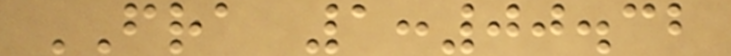FRA 1:00.32
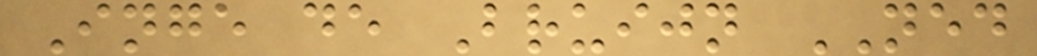Inge de Bruijn NED
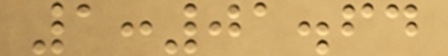1:01.64
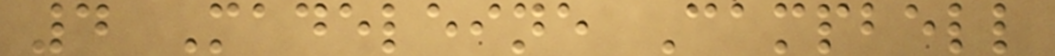4 Madeleine Campbell
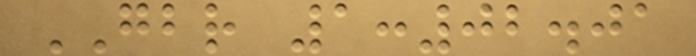GBR 1:02.01
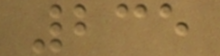235
